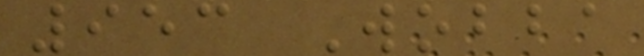953 Wobba
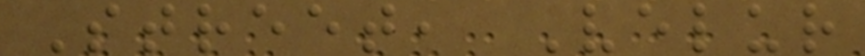Street, Velur
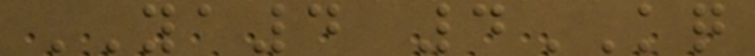YA4 4KQ
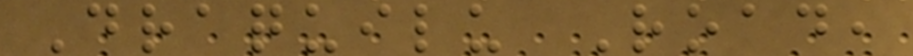Draquilu Road,
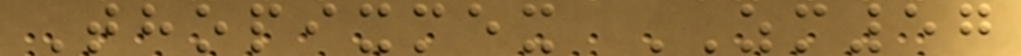Thopixmex ZM57
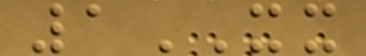1XX
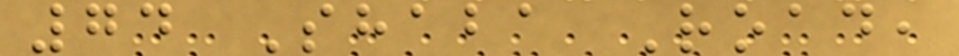74 Shaba Road,
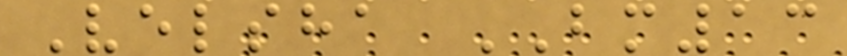Velsha BM13
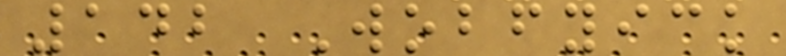142 Wobfyick
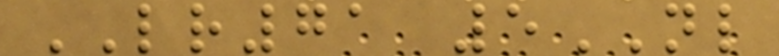LR71 5NL
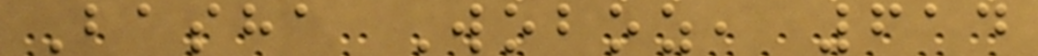Basha Woboz, 614
